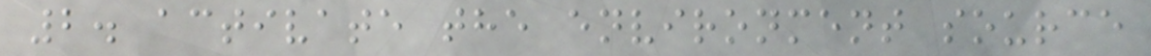2. activate the environment source
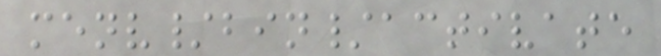menv/bin/activate
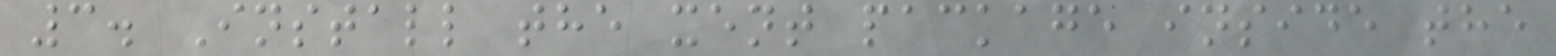3. Install the xent package inside the
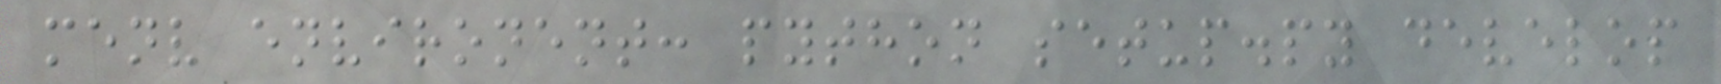menv environent: python setup.py develop
